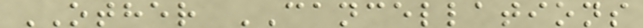OTHER CANCELLATIONS
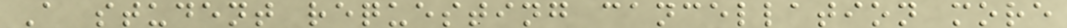A student requesting cancellation more
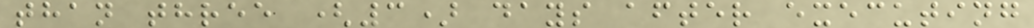than three (3) days after executing
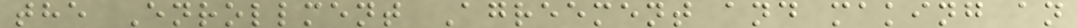the Enrollment Agreement and making an
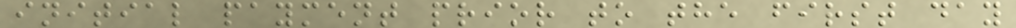initial payment prior to the first day
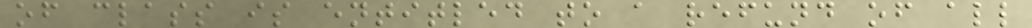of class is entitled to a refund of all
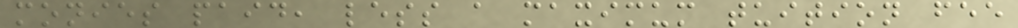monies paid, less a maximum tuition fee
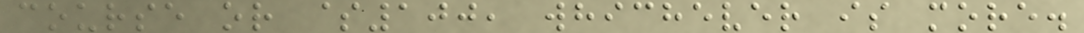course or $100, whichever is more.
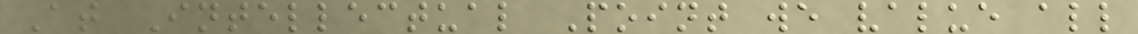At Intellectual Point we value all
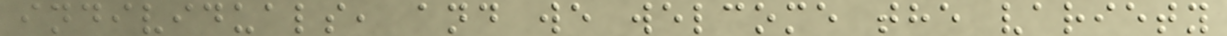individuals, and we welcome the variety
